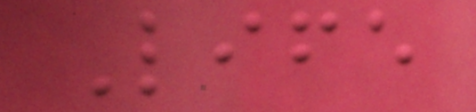Life
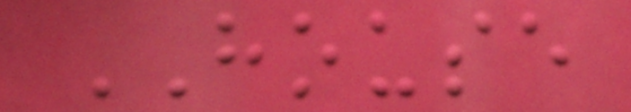HOUSE
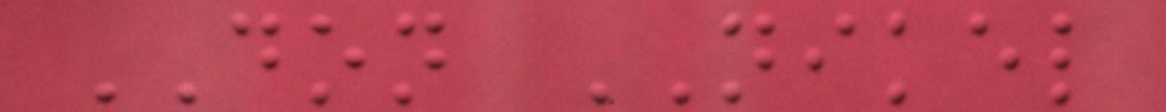DON NIKEL
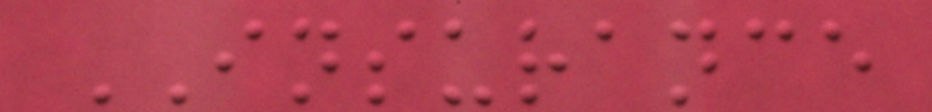INSURANCE
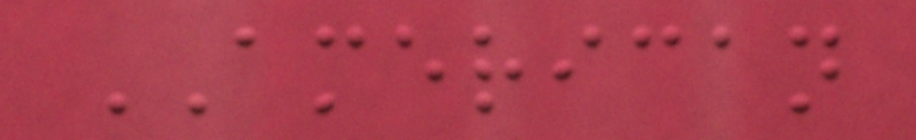AMERICAN
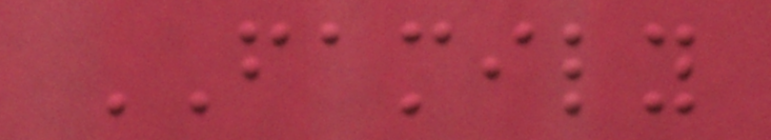FAMILY
